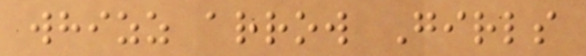whizz arrow Girls
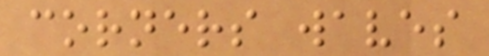corners waves
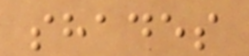shades
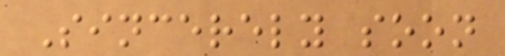Sincerely soon
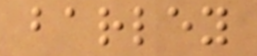barley
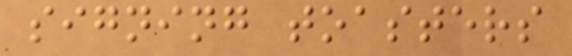signing toasters
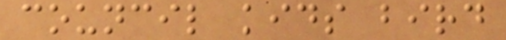council kids bird
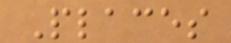Places
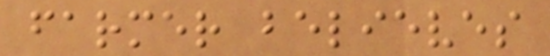farmer believes
